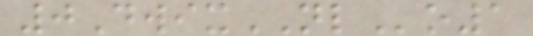0DwixNLo1
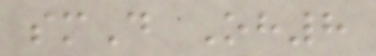smD Oh8
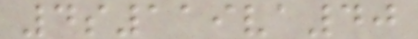4s119va40
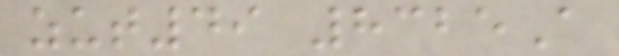zut49 8325A
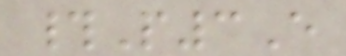#P3E
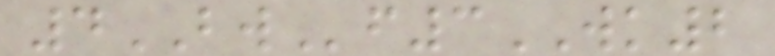4BWf3WK2
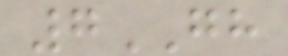7GH
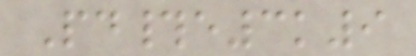Pd#e3k9
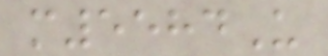m5584U
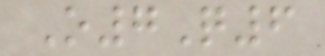O7Q6
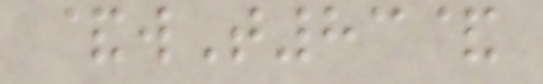&wT83&
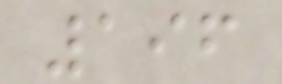196
